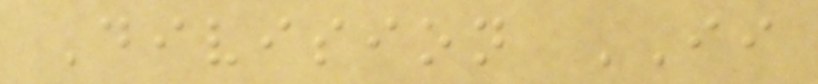Division II
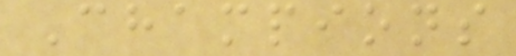Champions
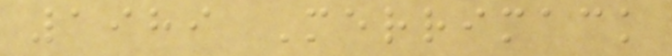1989 Merrimack
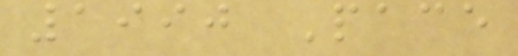1990 Pace
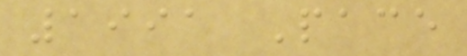1991 Pace
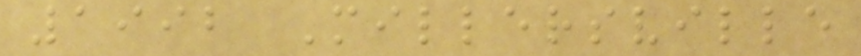1992 Millersville
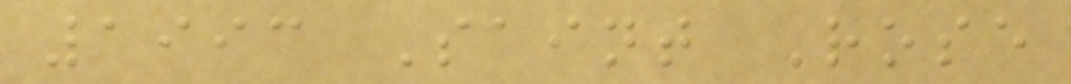1993 Saint Rose
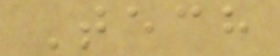Tech
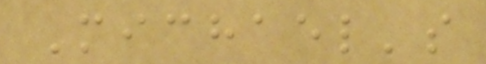Michael's
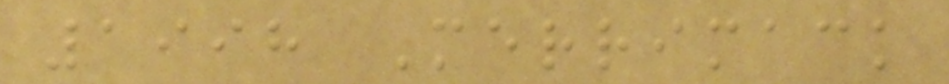1998 Merrimack
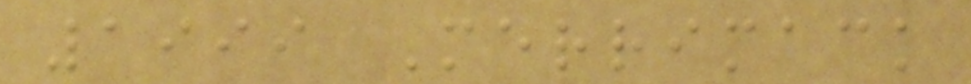1999 Merrimack
